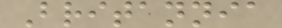Britannia
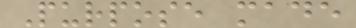Purpose made
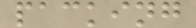packing
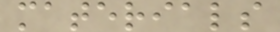materials
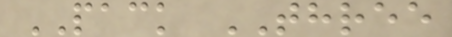PACK THREE
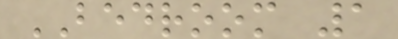BEDROOM 1
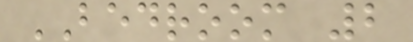BEDROOM 2
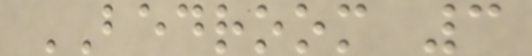BEDROOM 3
